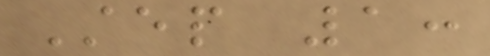Step 1:
